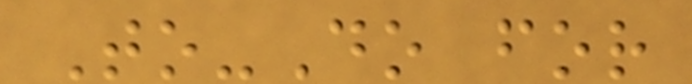To-Do for
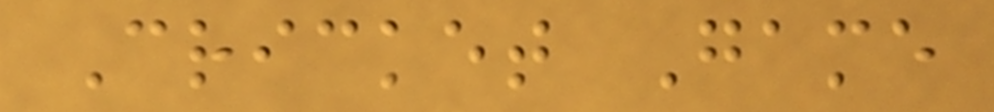Cricket Game
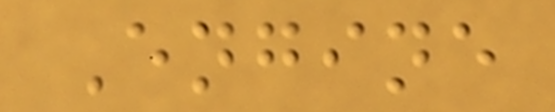Engine
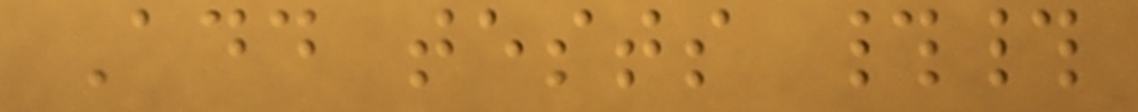Add tests ##
